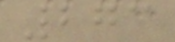273
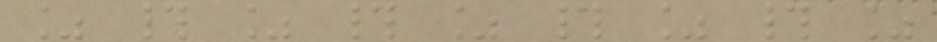% # % # % # % # %
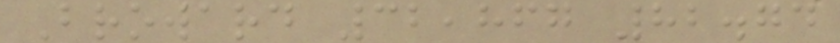Broward 32,867 82.74
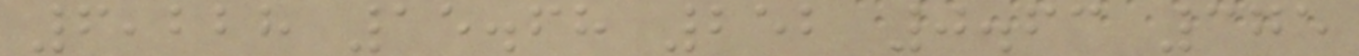6,228 15.68 252 0.63 375
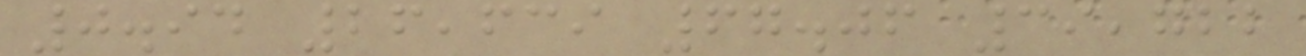0.94 26,639 67.06 39,722
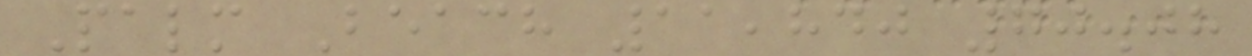Palm Beach 11,840 70.08
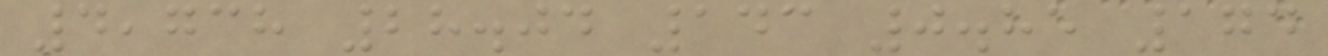4,738 28.04 143 0.85 174
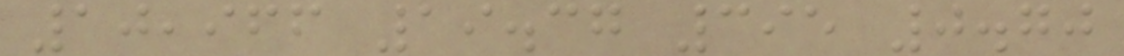10,966 19.37 395 0.70
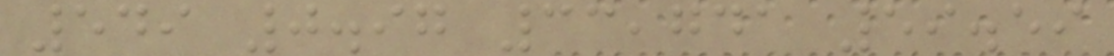549 0.97 33,741 59.59
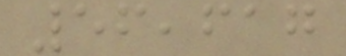56,617
